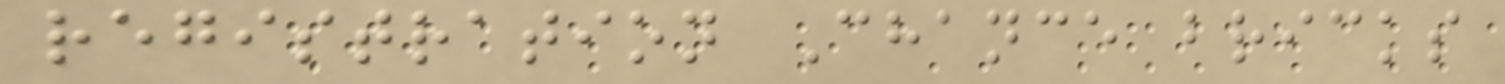registration Chance bricks
